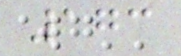173
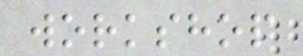workshop
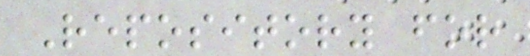Repository for
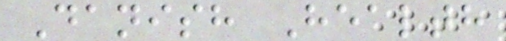Danish Health
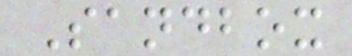Sandbox
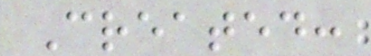Created:
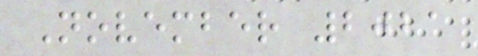November 2021
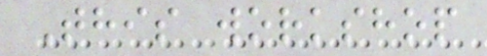This workshop
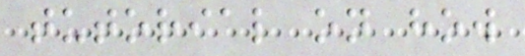tutorial on how
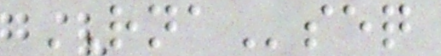RNAseq
